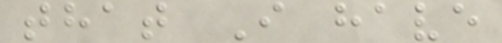that I have
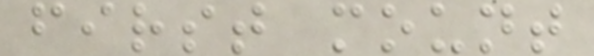first mount
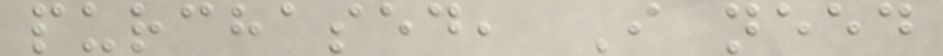purchased, I need
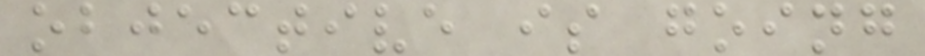objective is going
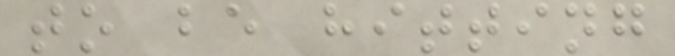to be hitting
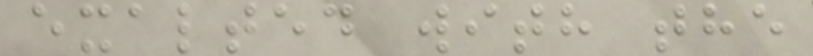exalted with the
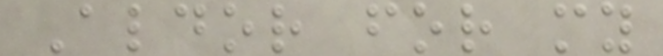Aldor for my
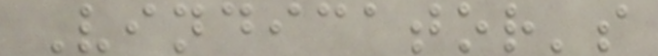Vindicator's
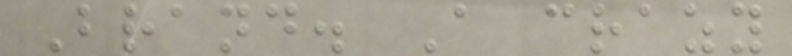Brand. A crazy
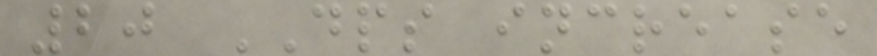20 DPS increase
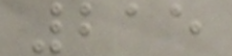215
